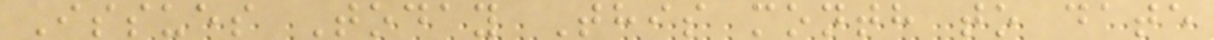Issues Today This month to date
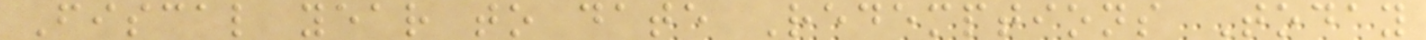Fiscal year to date Redemptions Today
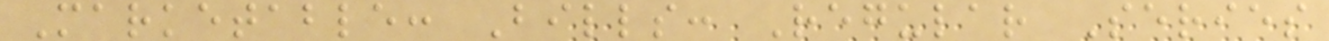Marketable: Bills: Regular Series
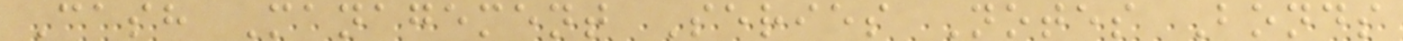Cash Management Series Notes Bonds
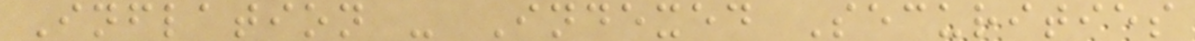Inflation - Indexed Securities
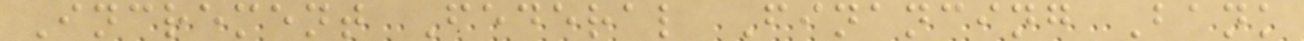Increment Federal Financing Bank
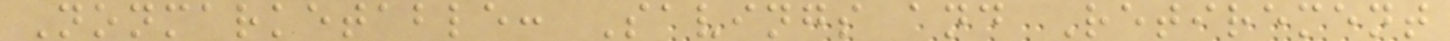Nonmarketable: Savings and Retirement
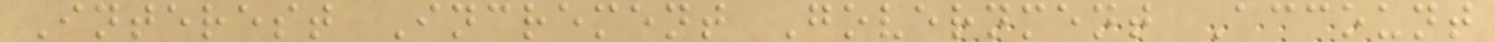Interest Increment Government Account
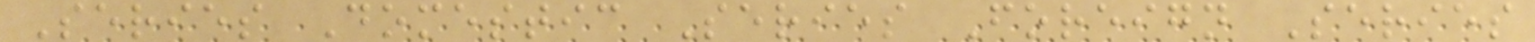Series Domestic Series Foreign Series
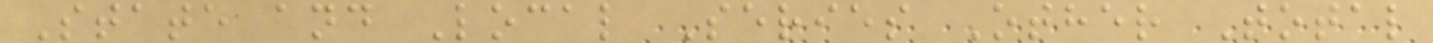State and Local Series Other Total
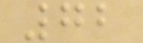72
